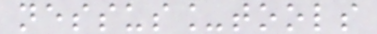nessus_tools
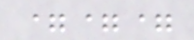===
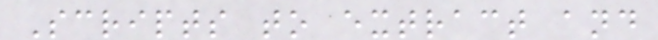Scripts to extract and
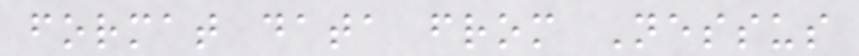format data from Nessus
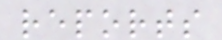reports
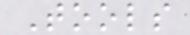Tools
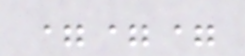===
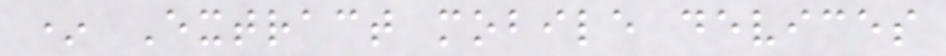* Extract mobile devices
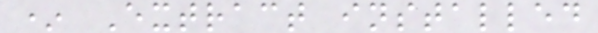* Extract installed
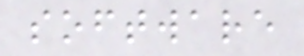software
